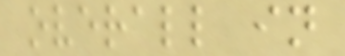overall in
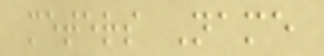meters Name
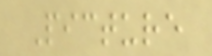Picture
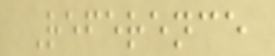Reference
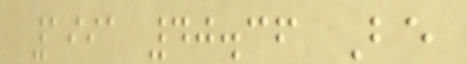1991 40.36 Be
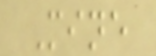Mine
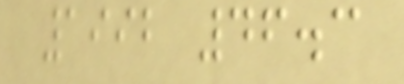1992 46.3
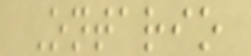Ontario
